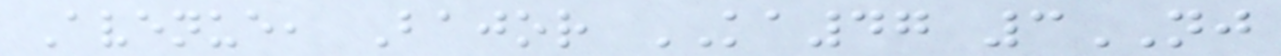Avenue, Bajor KA47 3NJ
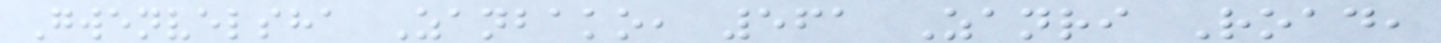Gwenvelsha Zanbako, 561 Zanri Road,
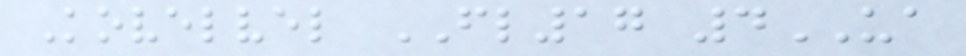Kovelvel FL17 4UA
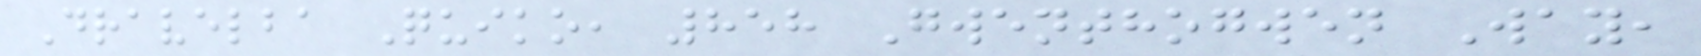Dravelba Quiko, 858 Gwenthogwen Way,
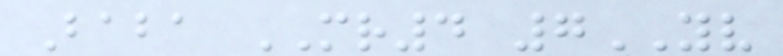Baba MR4 7YV
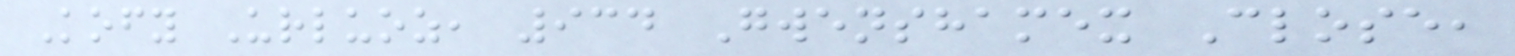Kofy Urluoz, 934 Gwenshamex Close,
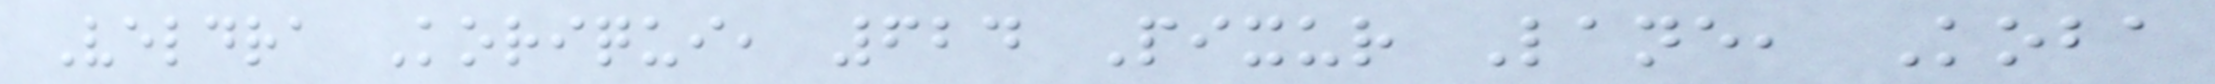Veldra Koriqui, 624 Pixur Lane, Koba
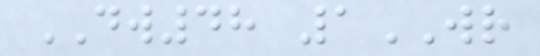DW48 1WR
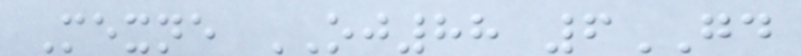Mexne OJ88 6GD
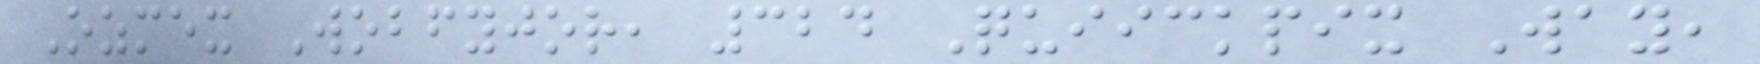Ozmex Wobfyjor, 324 Quiickpix Way,
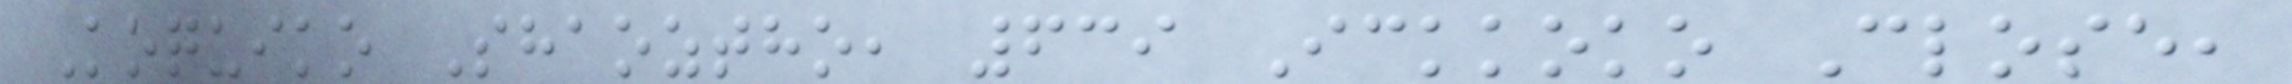Koquiko Shaoztho, 639 Ickkoko Close,
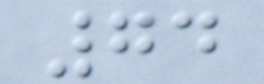74
